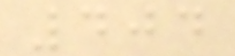404
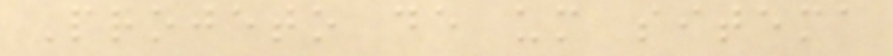Projeto de um sitema
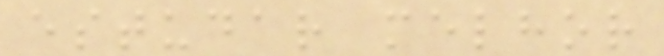estudar melhor
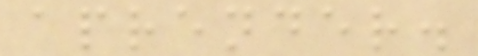aprender.
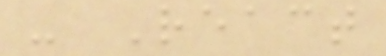- React
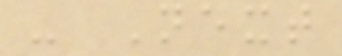- Next
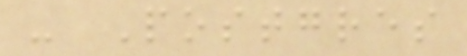- Postgres
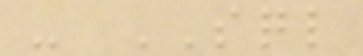- SQL
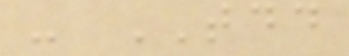- TDD
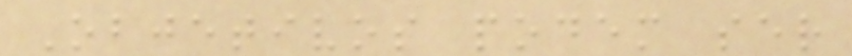Objetivos podem ser
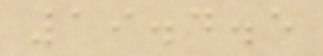19.4.5
